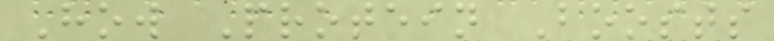How Protein Boosts
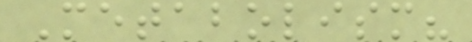Metabolism?
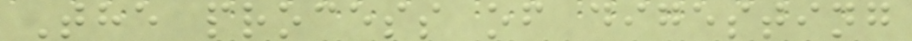The process of digesting
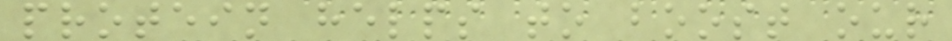protein helps to boost our
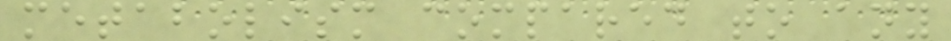metabolism compared to any
